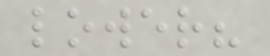lower?
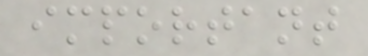important
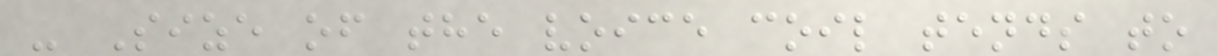- Size of the voice coil tends to
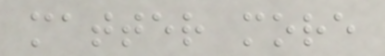matter more
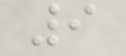9
